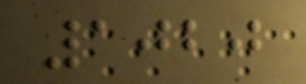1020
